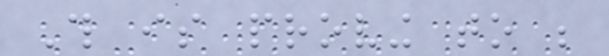This is proving to be
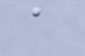a
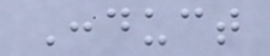Conduct
